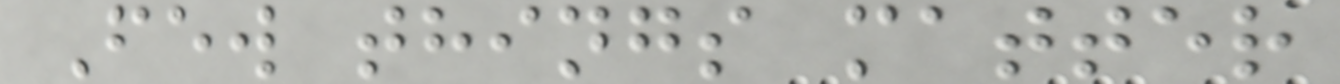Few things matter
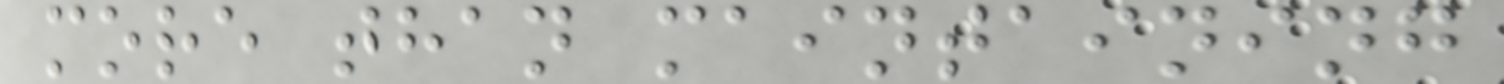more than maintaining
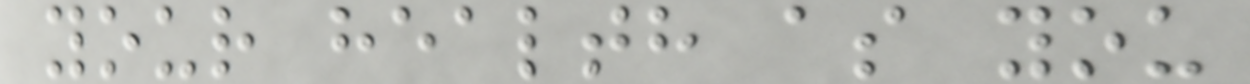your health as you
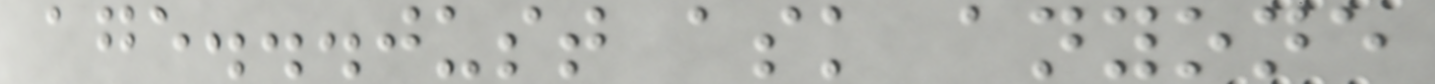age...just ask anyone
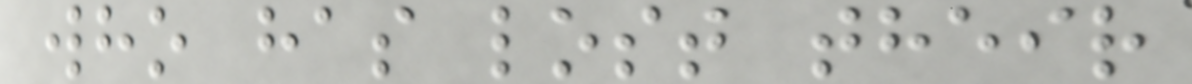who has lost their
